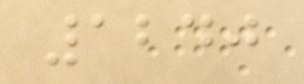1240
